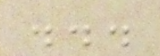...
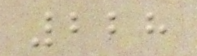228
